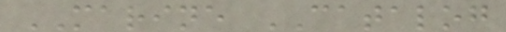MARINE CATALOG
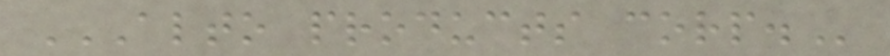ALTO PRODUCTS CORP.
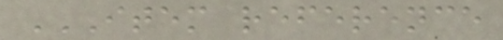ITEM REFERENCE
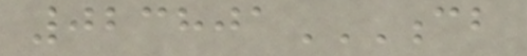023801CB
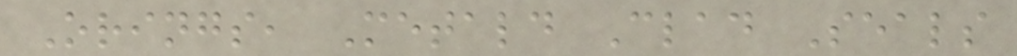Orings, Metald Clad Seals
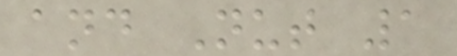and Nut 1
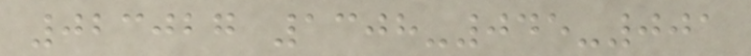023027 1308-045-001
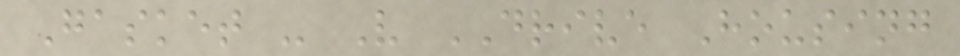Gasket - V DRIVE Housing
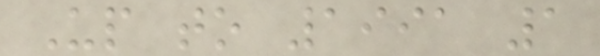Up to 1991 1
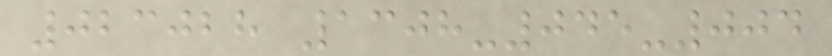023028 1308-045-004
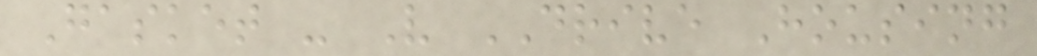Gasket - V DRIVE Housing
